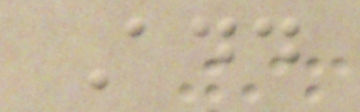Add
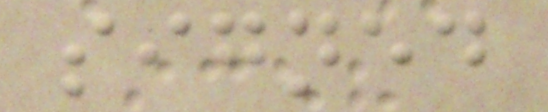signed
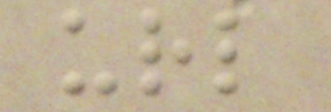url
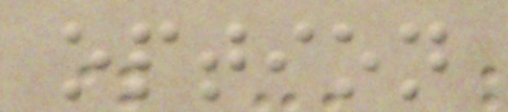option
